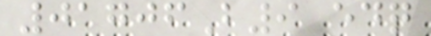01706B9 edq
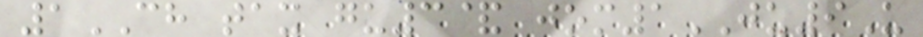1CH tax gu3& jom1JU9U
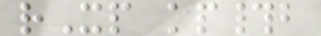rXp kp#b
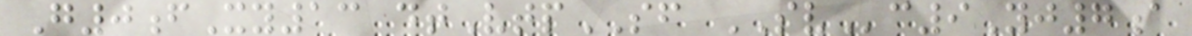G0fXy13 dtVtpSF SVc9Yj7a
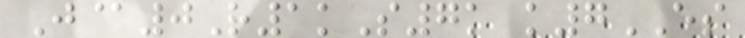J@0R1kS7k k7ES
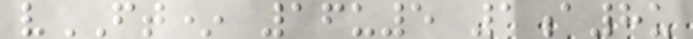vFT* 16u5 1a8u
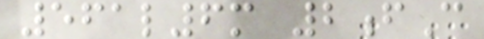561l6m 2fC
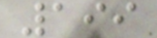199
